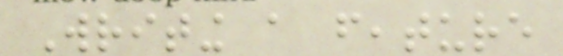Writing a feature
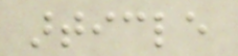article
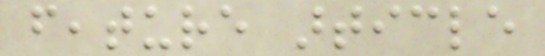feature article
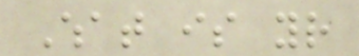What is your
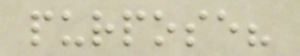purpose?
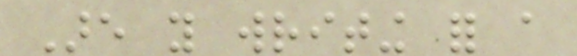Are you writing for a
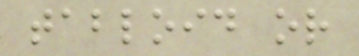tabloid or
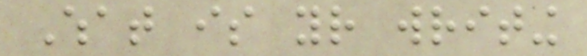What is your writing
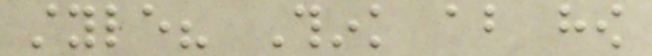style? Think about how
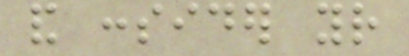and consider your
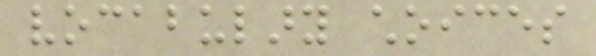vocabulary choices
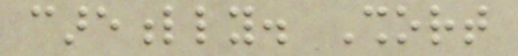carefully. Short
